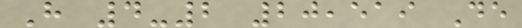H 4-2 20,519 De
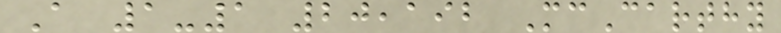A 1-1 20,192 McCarthy
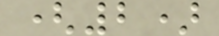(2)
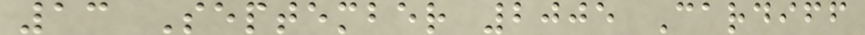13 September 2005 Cardiff
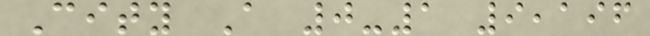City A 0-1 9,196
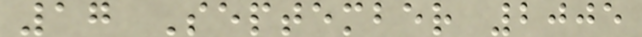17 September 2005
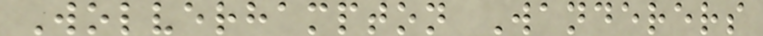Wolverhampton Wanderers
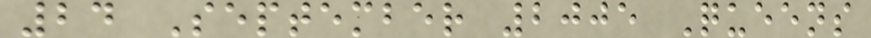24 September 2005 Queens
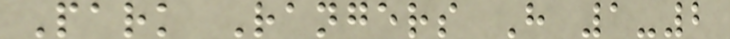Park Rangers H 1-2
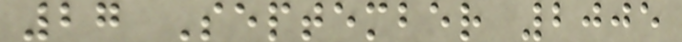27 September 2005
